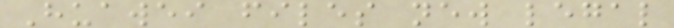Huawei files new legal
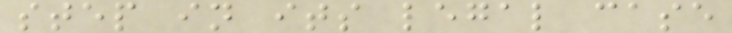step in its legal case
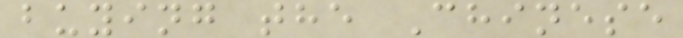buying the Chinese
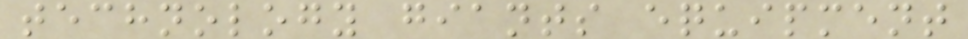technology giants equipment
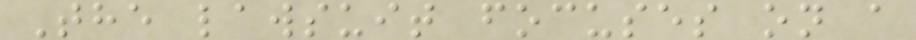The lawsuit focuses on a
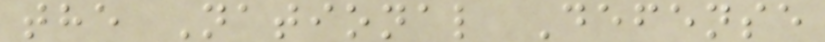the National Defense
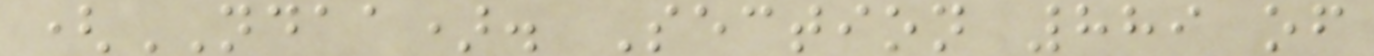(NDAA). Section 889 of
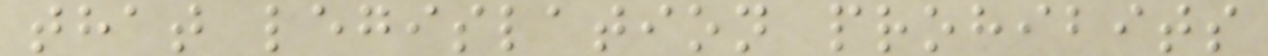that legislation prohibits
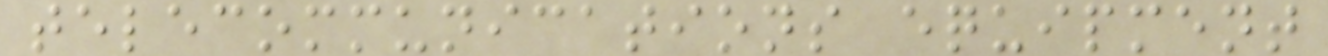telecommunications equipment
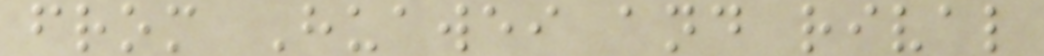from Huawei and rival
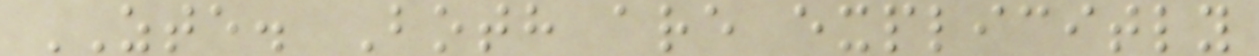ZTE. Both are explicitly
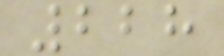228
